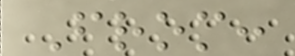From:
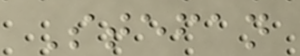Stefan
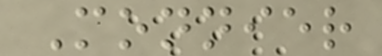Monnier
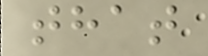that
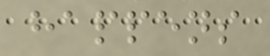happens
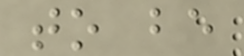to be
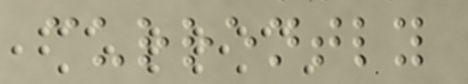currently
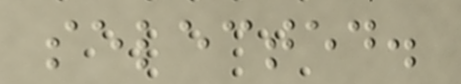selected.
